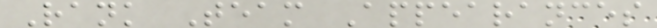Rank Team Appearances
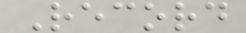Record
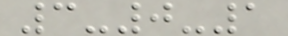3-0-1
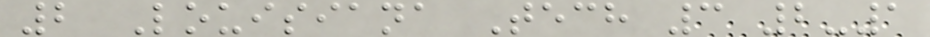2 Louisiana Tech 3 2-1
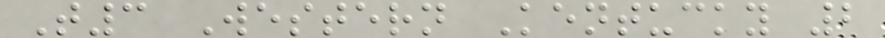T3 Western Kentucky 2
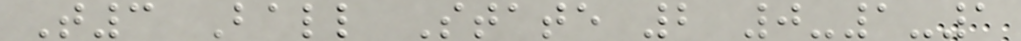T3 Ball State 2 0-1-1
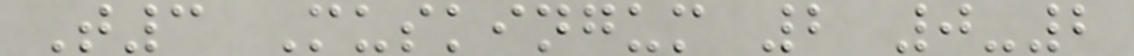T3 Muskingum 2 0-2
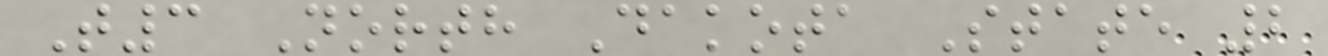T3 North Dakota State 2
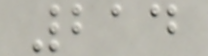214
